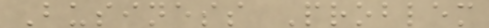Business Problem
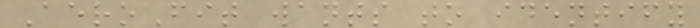AeroFit wants to identify
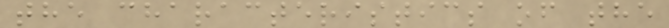the characteristics of the
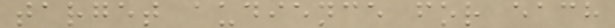target audience for each
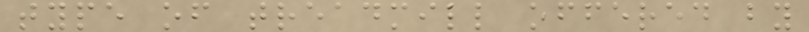type of treadmill offered by
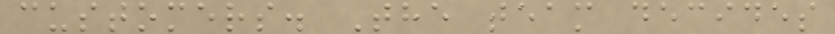customers. The team decides
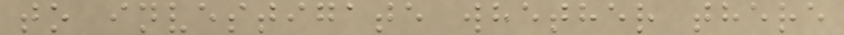to investigate whether there
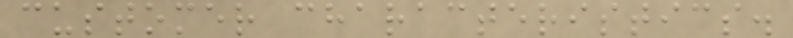customer characteristics.
